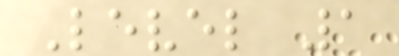Level 1
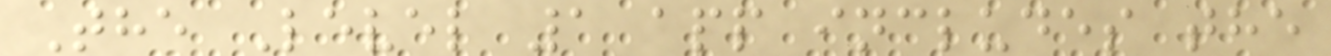The Level 1 app includes the
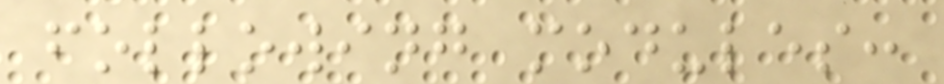following modules:
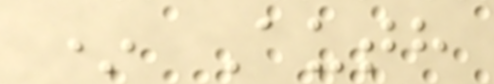* Auth
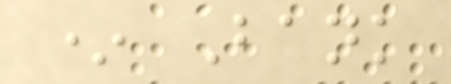* Bank
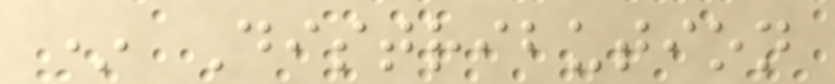* Distribution
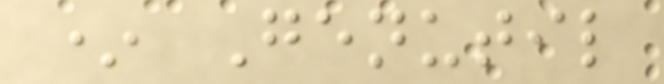* Genutil
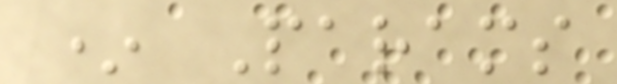* Params
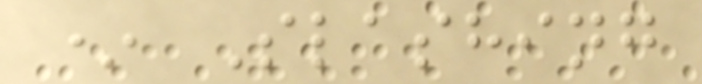* Slashing
